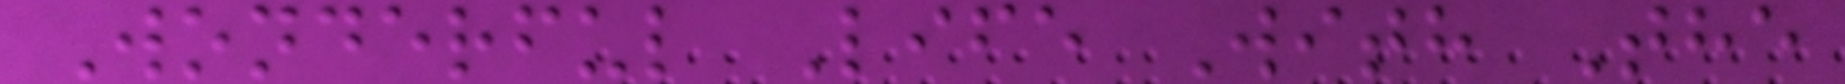Wonderful Life With The
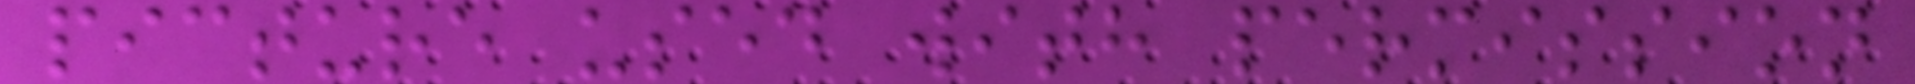picture used with permission
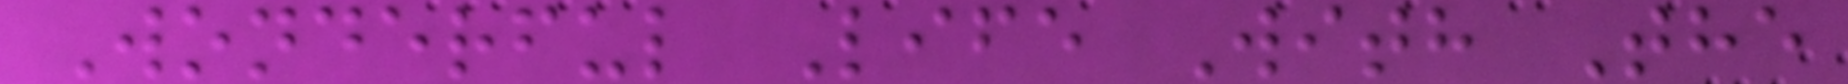Wonderful Life With The
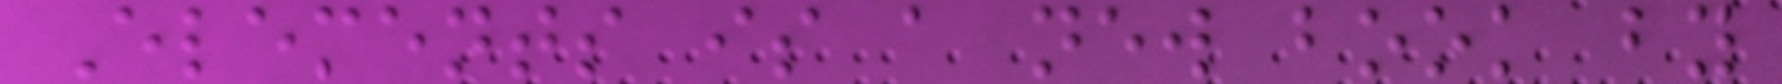Elements is a new book by
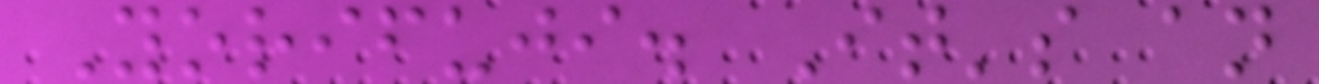Yorifuji. It's an
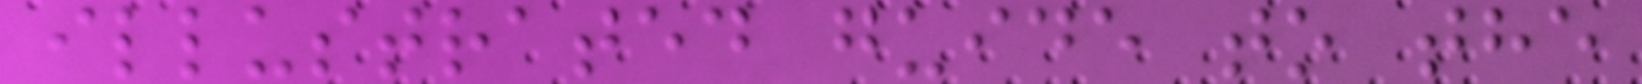illustrated guide to the
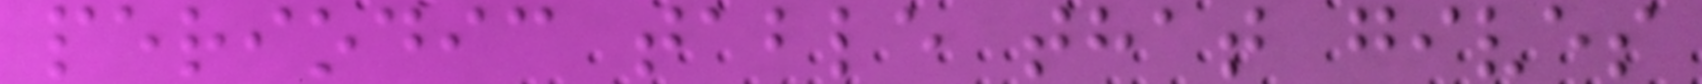periodic table that gives
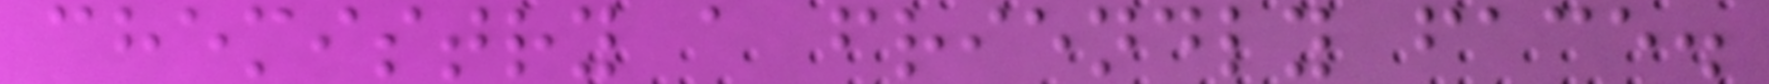chemistry a friendly face.
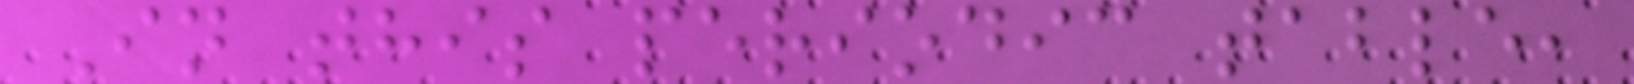In this periodic table,
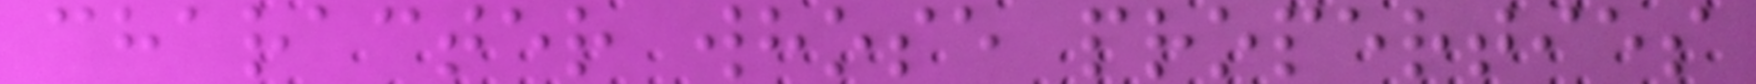character whose properties
